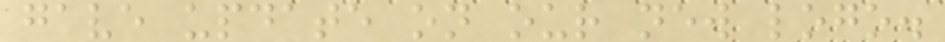gave update on our new logo.
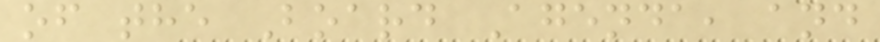of the Board Agenda, and
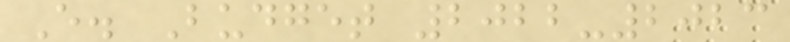E. Budget 2022-2023
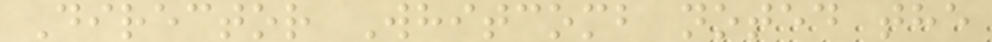Director Whitcomb noted the
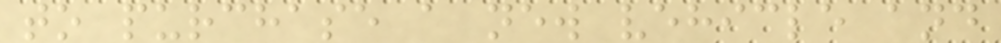to purchase a new vehicle and
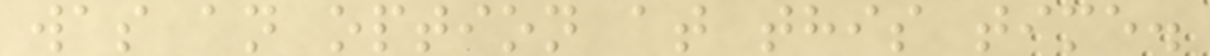was an option at this time.
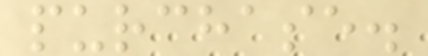purchase.
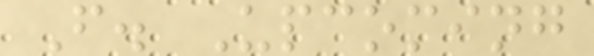F. Upcoming
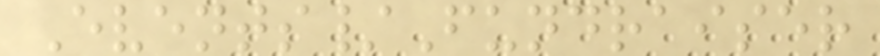Events/Fundraiser
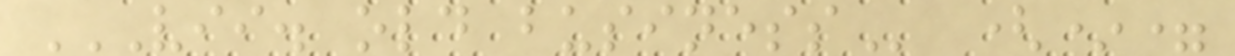VII. OLD BUSINESS (*=
